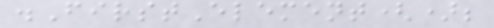.FirstElement();
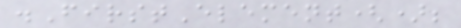.FirstElement();
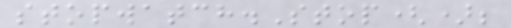stopwatch.Stop();
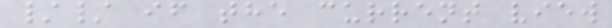// if the current view
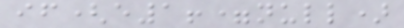if(e1!=null)
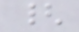{
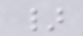}
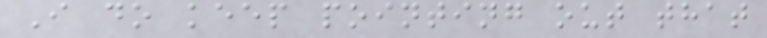I do keep pointing out that
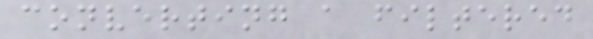converting a filtered
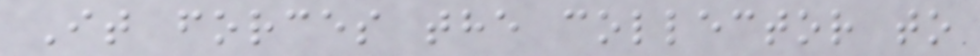It forces the collector to
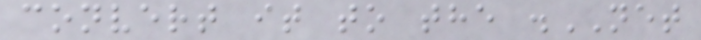convert it to the .NET
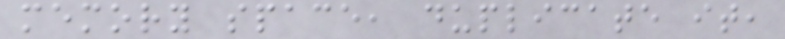memory space, duplicate it,
